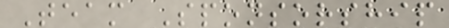Team Sponsorship
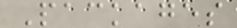Packages
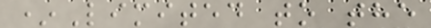*Limited to the
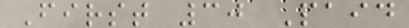First 30 Paid
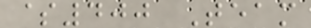$400 Team
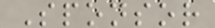Sponsor
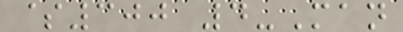$300 4-Man
